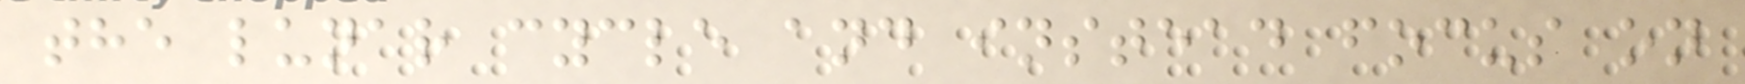the lunar cycle and instead focus on
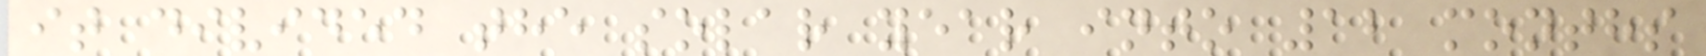it divided the solar year into 12 months
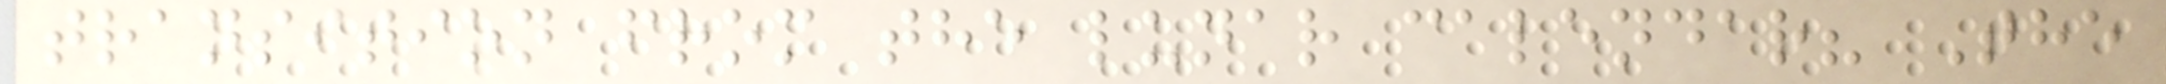transition from the lunar calendar? The
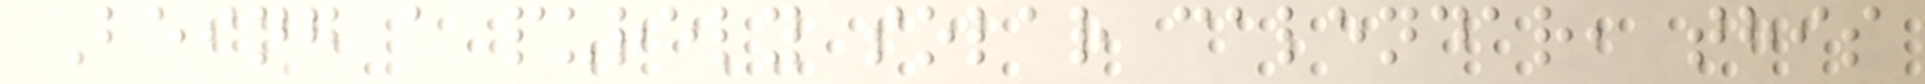Being a purely solar calendar, this
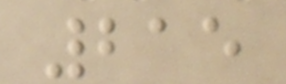215
